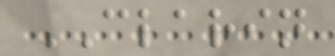CLARIN
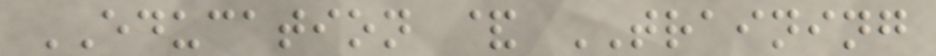EDUCATION & TRAINING
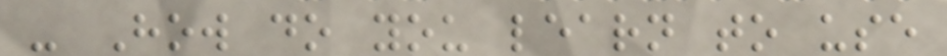- How do you learn to use
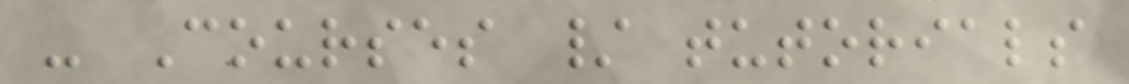- Courses / tutorials
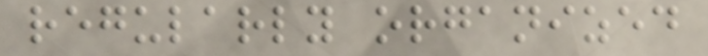regularly organized
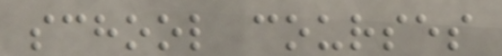school courses
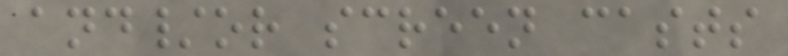and/or screen casts
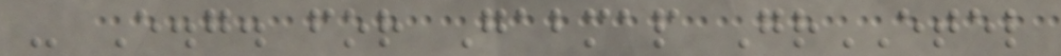- E.g. for Gabmap GrETEL
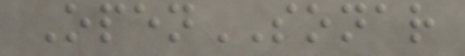OpenSONAR
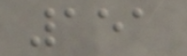151
